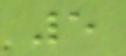5
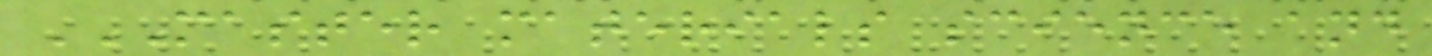MASTER MATERIALS SCIENCE AND
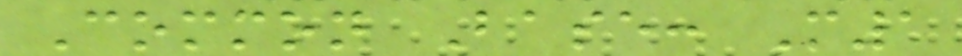Common Base: M1
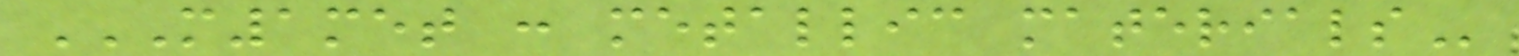M1MET : METALLIC MATERIALS
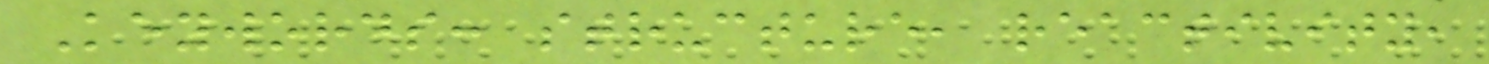Keywords: structure, reactivity,
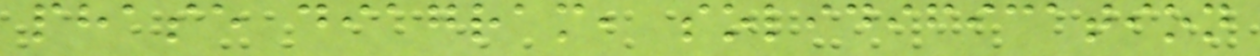phase diagram, solidification
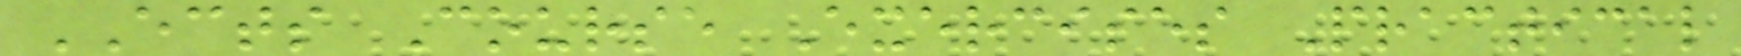ECTS Course Exercises Practical
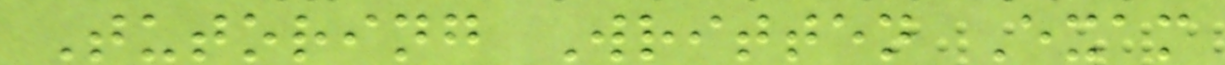Tutoring Written Exam
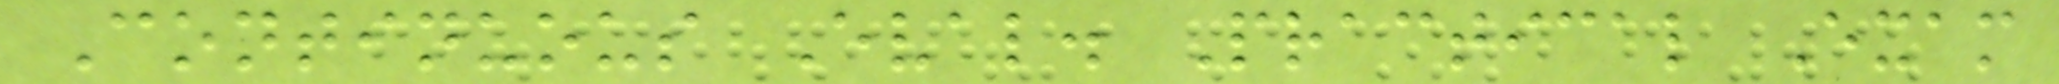Continuous Eval. Practical Exam
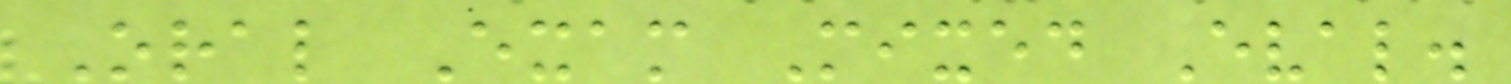Oral Exam Mixed Eval.
